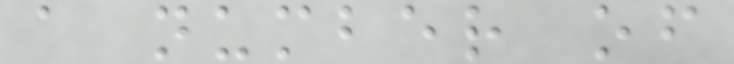a number of
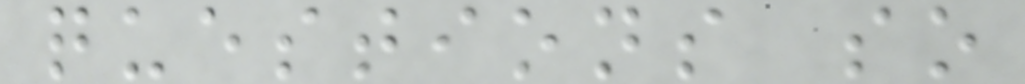questions so
